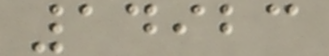14923
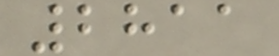2811
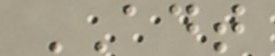ADT
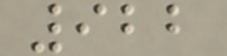922
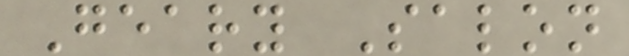Geary Salon
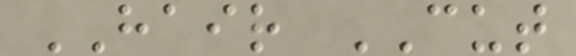HAIR CUT
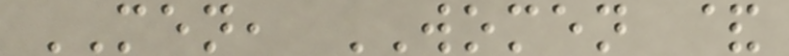MEN, WOMEN &
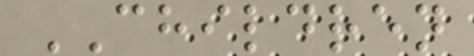CHILDREN
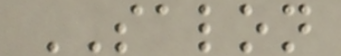SALON
